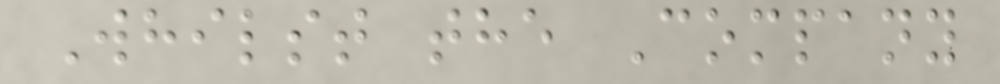Whilst the Company
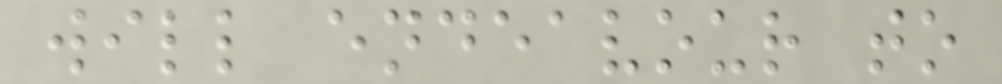will endeavour to
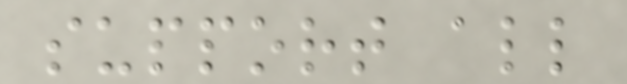support all
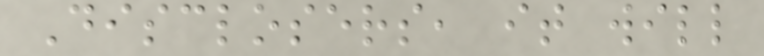Disclosers, it will
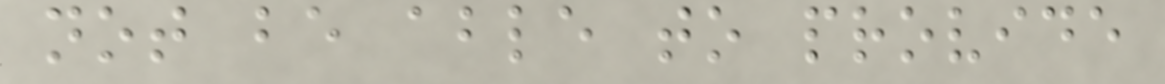not be able to provide
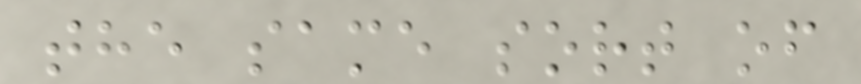the same sort of
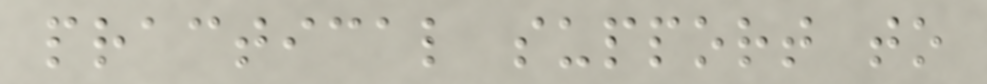practical support to
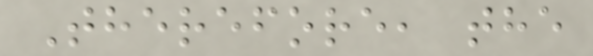Therefore, the
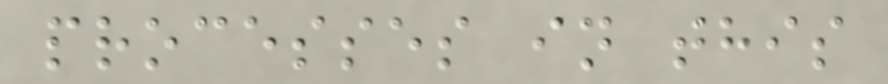processes in this
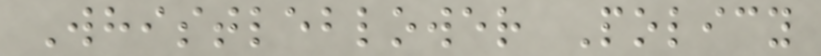Whistleblower Policy
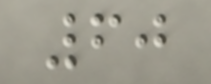60
